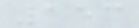153
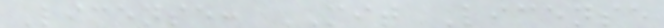License: MIT License
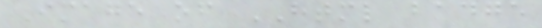Image of HTML badge
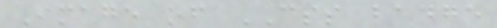Image of CSS badge
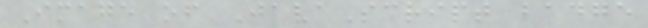Image of JavaScript badge
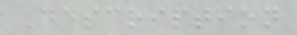Description
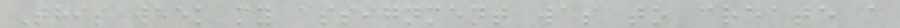This week my assignment was to create a
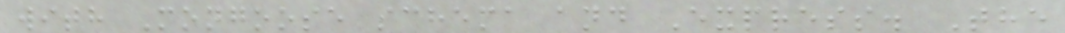with Mongoose schema and Express. The
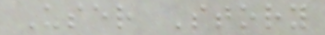User Story
